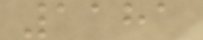1181
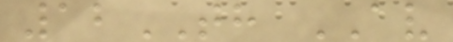12TH AV
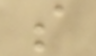s
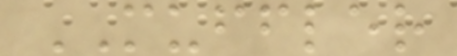MUFFLER
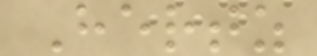Hertz
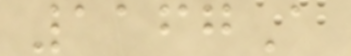1167A
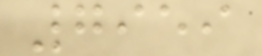7959
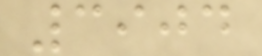3904
